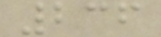236
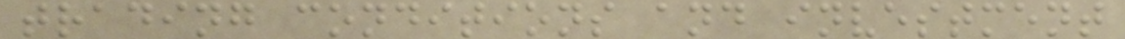trading conditions and investment
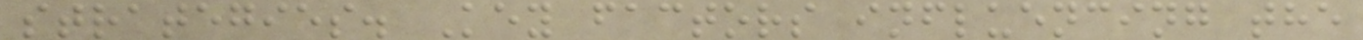strategies. Key factors influencing the
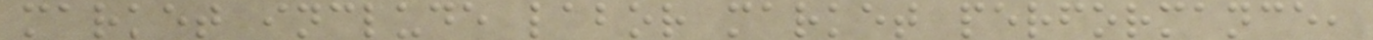market include labor market performance,
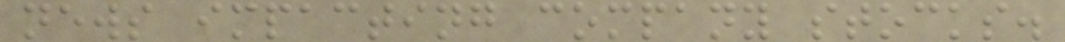news impacting company stocks.
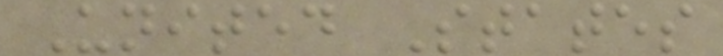United States
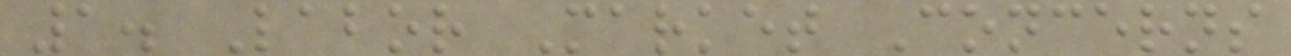1. Labor Market Concerns
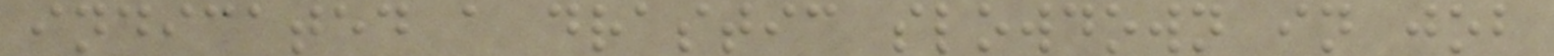indicated a drastic slowdown in job
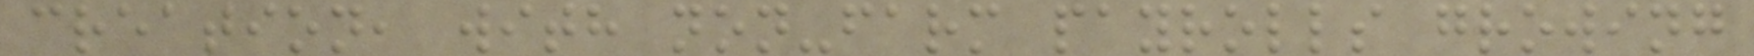creation, with non-farm payrolls growing
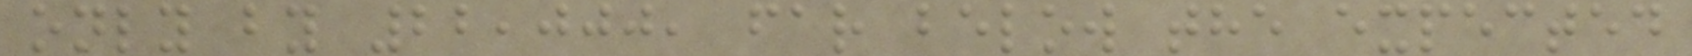only by 22,000, far below the expected
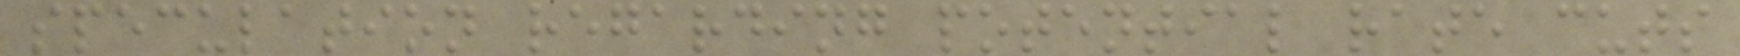speculation regarding potential rate cuts
